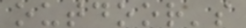outdoor's
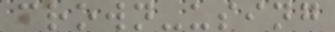crown-using
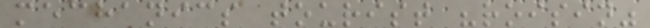mechanics tourist "roisin"
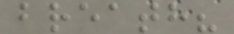breath?
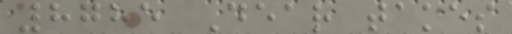8785 Dear takes
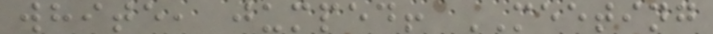white, jumped! MEETING
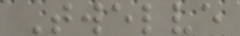Twelve
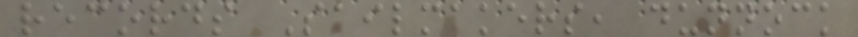records Sailmakers, dunnock
